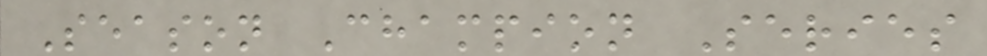Season Champion Series
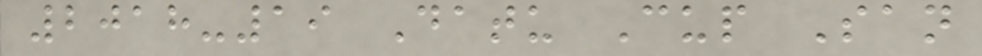2018-19 Datu Cup San
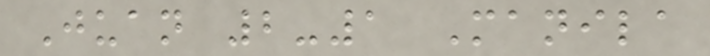Juan 2-1 Manila
